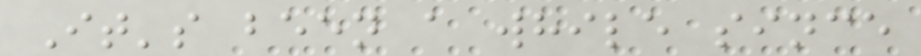It's been a while since
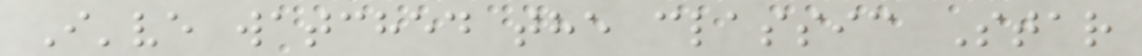I've watched the classic Star
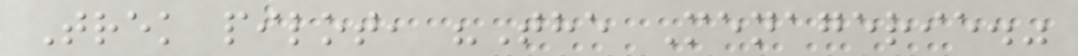Trek pilot, "The Menagerie."
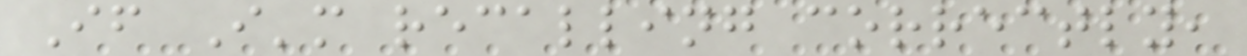If I'm recalling correctly,
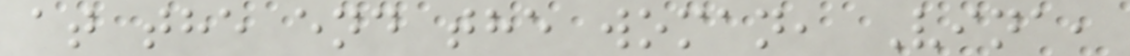at the end the woman, Vina,
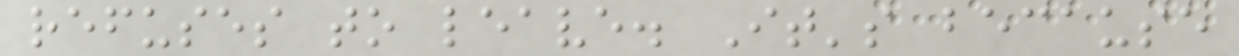refuses to leave. It's because
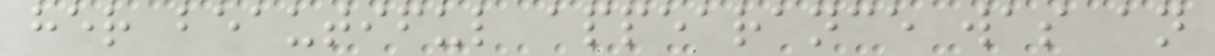her beautiful appearance was an
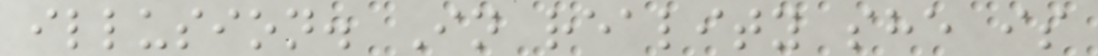illusion. In reality she is
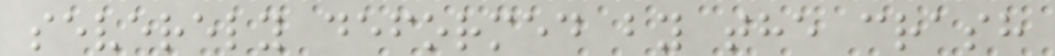severely deformed by the crash
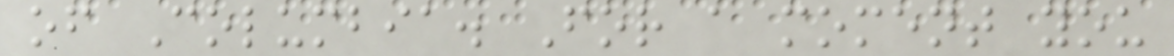of Columbia. For a moment you
